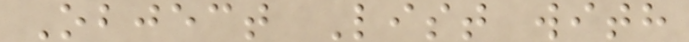Object List with
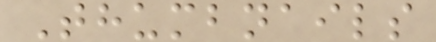Thumbnails
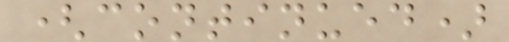(continued)
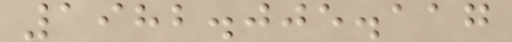1982.005.117
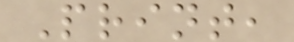Print,
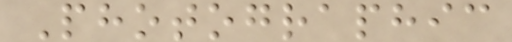Photographic
